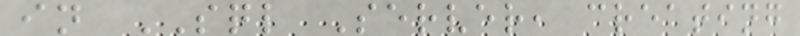in SQL Server, creating
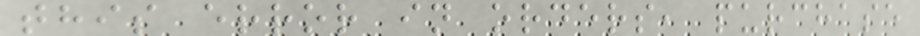this error in orders, purchase
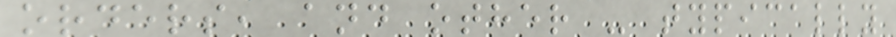orders, and other - typically
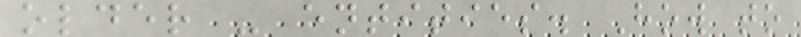older - entities. How to
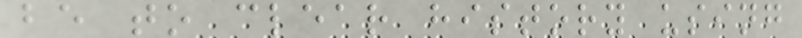be to clear history using
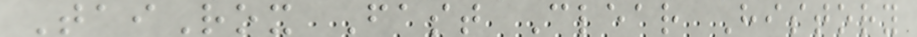TaiRox Fast Clear History
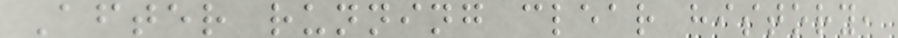After running clear history,
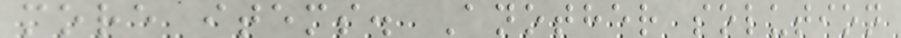more items. Another solution
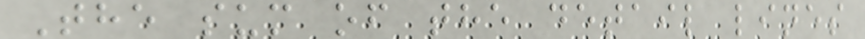The sum of the detail lines
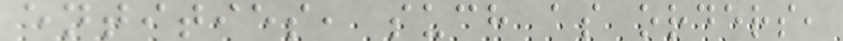entities, such as orders,
